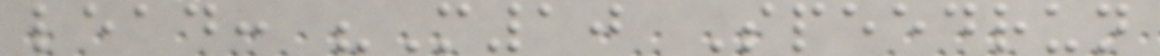lead: "M10 Speedrun
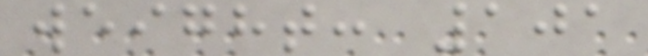weight: 101
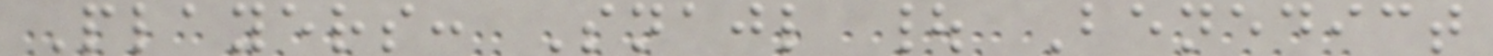Players: Snajl | Benedict
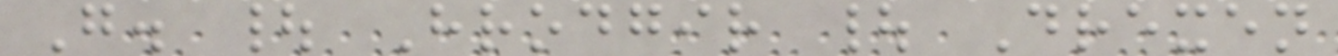G. | Hrodgir | Drexen
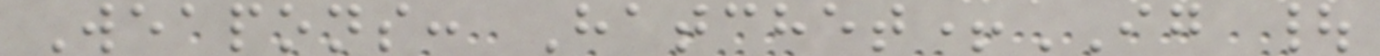Weapons: Hatchet+IG |
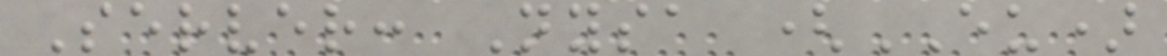Server: Nysa (EU)
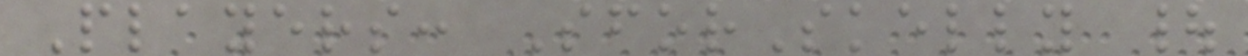Players: SforSkelly |
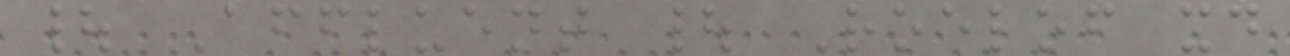| Affluent | Roelof xd
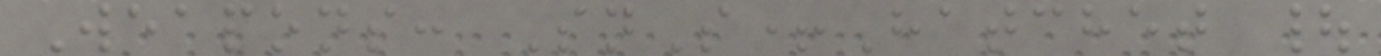Weapons: SnS+Hatchet |
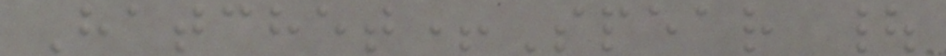Hatchet+Spear |
